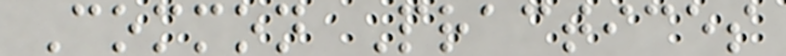Common Practices
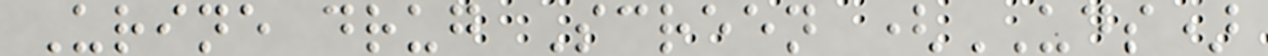Urine drug Screen (UDS)
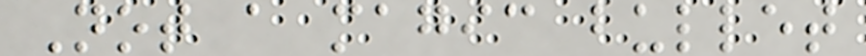Not a magic bullet
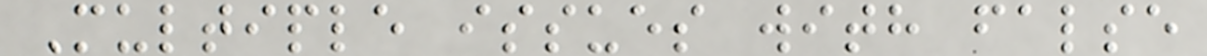Multiple issues with false
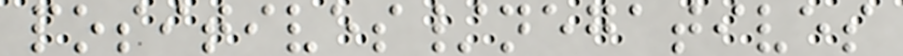positives/negatives
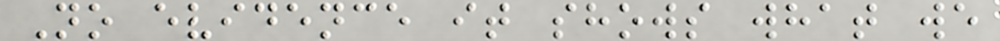No evidence it shows what we
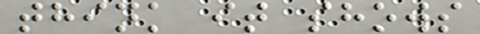think it shows
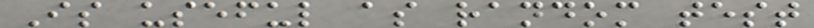Is useful as random test
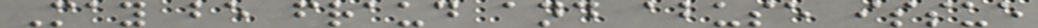May be fraud and abuse issue
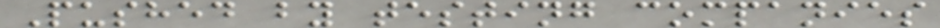Pushed by testing companies
